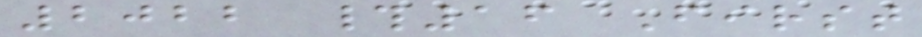2022 #16 First
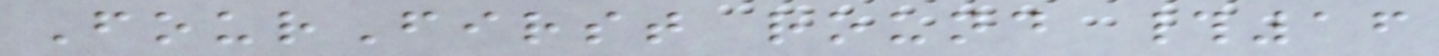FourFirst round #16
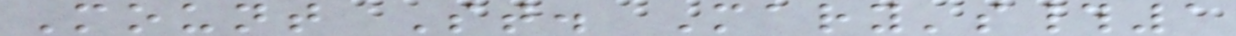Mount St. Mary's#1
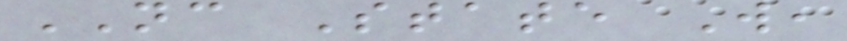NC State W,
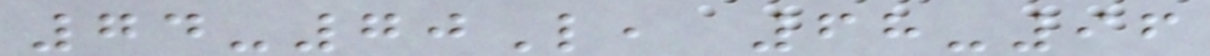74-70L, 68-96
